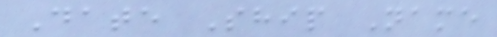Date Ship Name
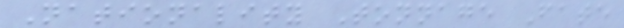Nationality Tonnage Fate
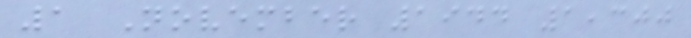1 November 1944 1,300
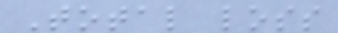Total loss
